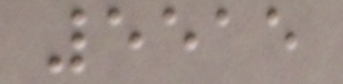5515
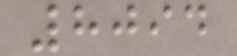8094
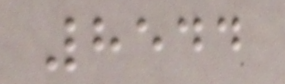8544
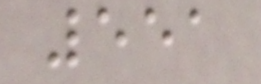551
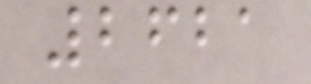2621
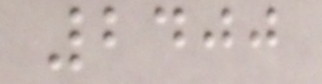2400
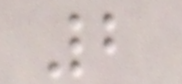2
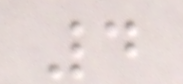4
